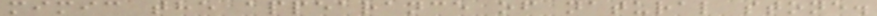mimic the appearance of natural stone.
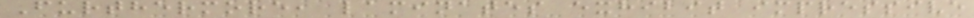Furthermore, laminates exhibit impressive
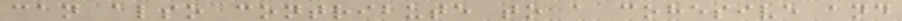can also contribute to a cohesive and
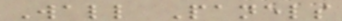Wall Panels
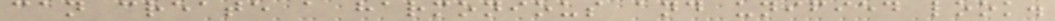can create a harmonious and unified look.
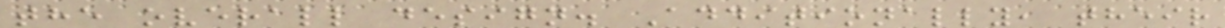the overall design. Additionally, their
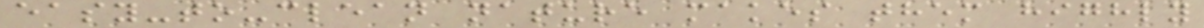easy-to-clean nature makes them highly
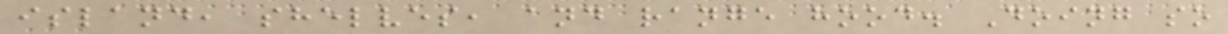island, shelves, and range hood. Doing so
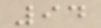94
